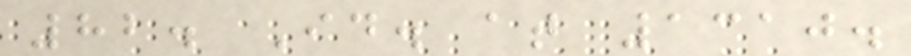82. Id. at 1310.
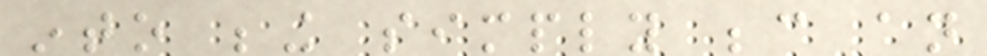into being simply because an
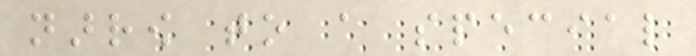narrow to a special
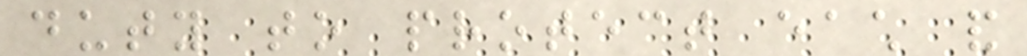duty to protect each and
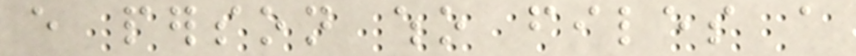every person who files a
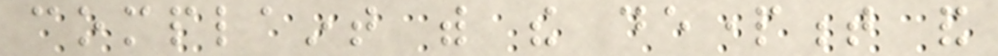complaint with the department and
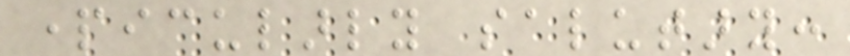particularly salutary:
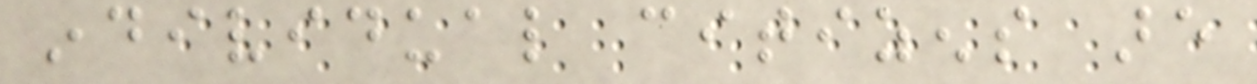individual citizens are
